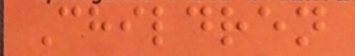Children
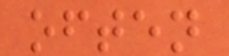often
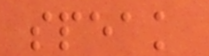speak
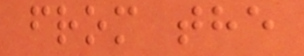from the
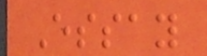Essay
